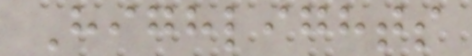Highlights
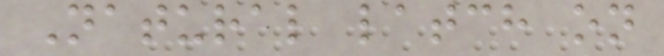Natural latch on
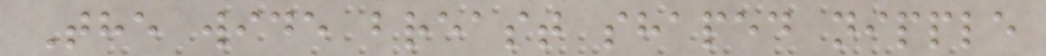The wide breast shaped nipple
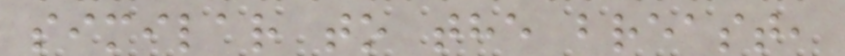similar to the breast,
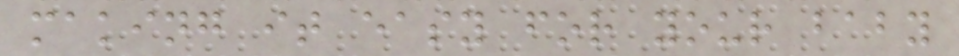making it easy for your baby
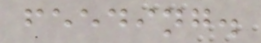feeding.
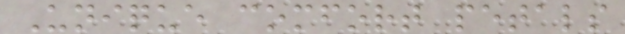Unique comfort petals
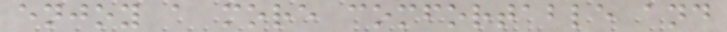enjoy a more comfortable and
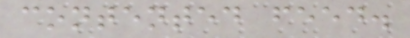contented feed.
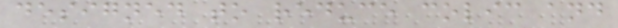designed to reduce colic and
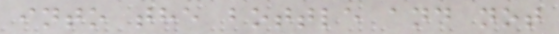into the bottle and not
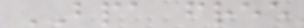BPA free
